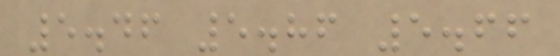5.46 5.86 5.66
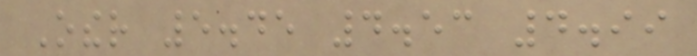Other 5.45 4.53 4.99
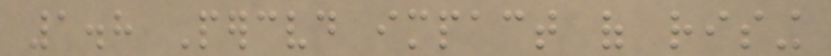1.8 Perceived impact of rising
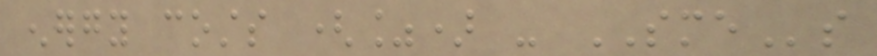energy costs (%) - SMEs
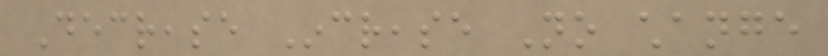Decrease Increase No change
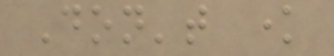Don't know
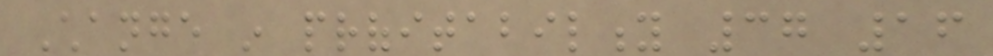Change in profitability 37 16
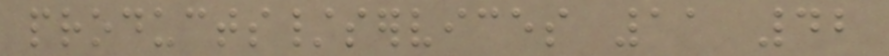products/services 11 42
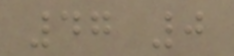47 0
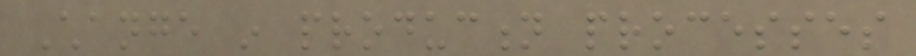Change in production processes
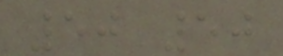50 50
